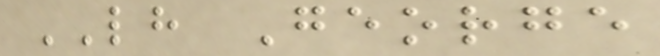LH George
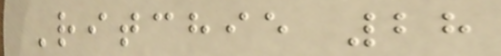Ritchie 28
